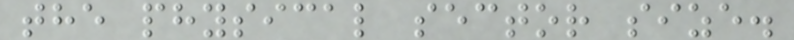the physical sector size.
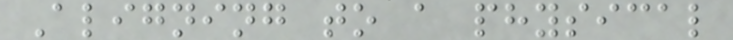Aligning to a physical
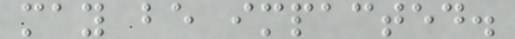may be impacted.
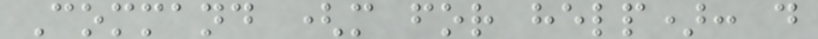Command (m for help): d
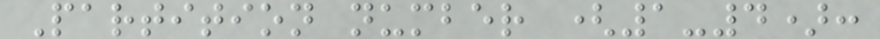Partition number (1-4):
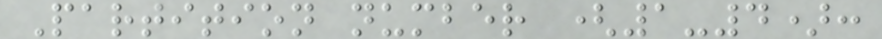Partition number (1-4):
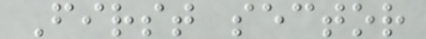First sector
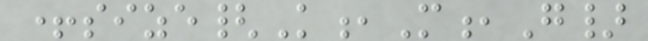+size{K,M,G}
